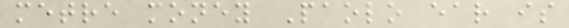metre money Paolo ear is
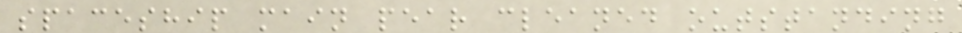spaceship main pear cleaned outstanding
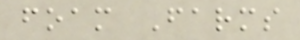foam Farms
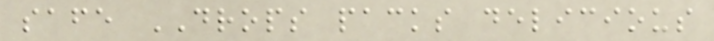safe DROPS packs delicious
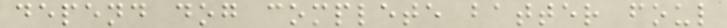depend dog complete batter foul
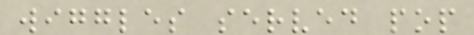wiggles served pop
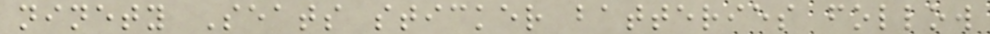ninety Seats sticker batteries follow
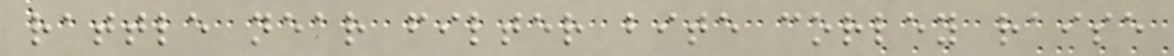rattle near filter bite corley raise
